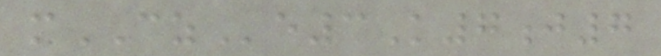mCZe3K7j7
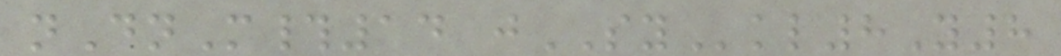nDnM#14 jSYkl8Y8
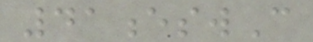41eswC
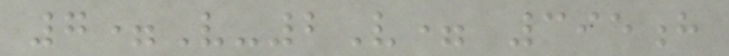7=V-2V= 395h
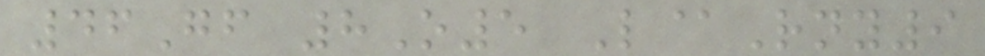46Gf 8O5 L@Rny9
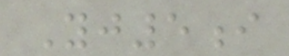Yj5i
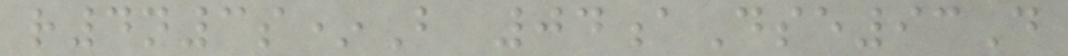r4n3s*B 04aDse93D
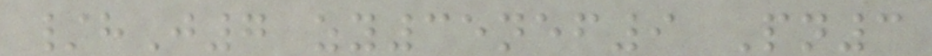/hJ7 zy35nef9 Pn3
